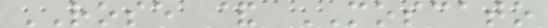ROSE & MOSCATO
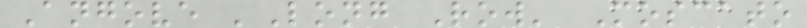Angove 'Long Row' Moscato
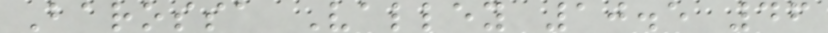Barossa Valley 10.5 46
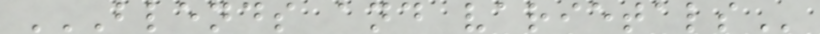BLENDS AND VARIETALS
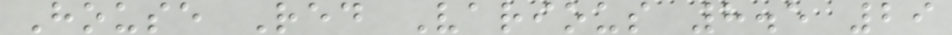House Red Various 8.5 29
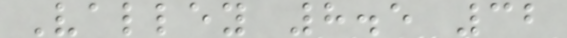Valley 8.5 32
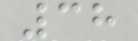38
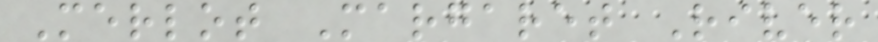Merlot Margaret River
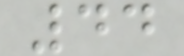44
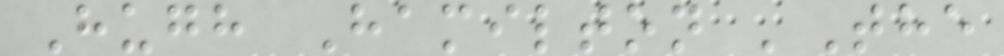Hugh Hamilton 'The
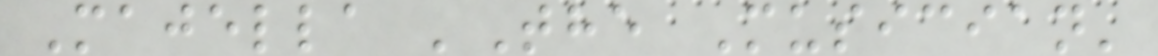Majella 'The Musician'
